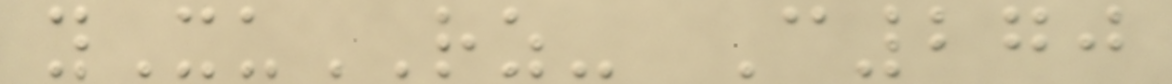yXuRZ- C270
